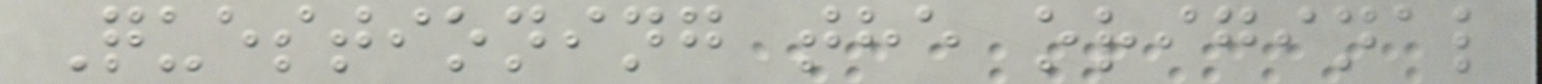Questioning the original
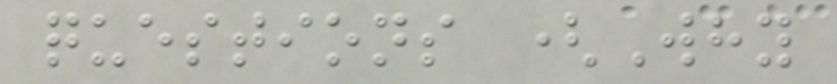questions (Why
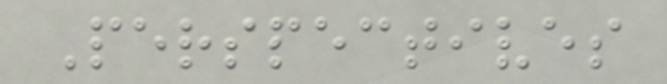Perspectives
